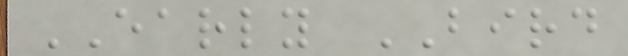EARLY BIRD
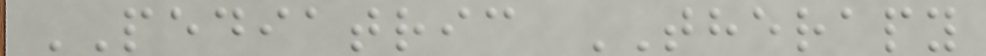PEDIATRIC THERAPY
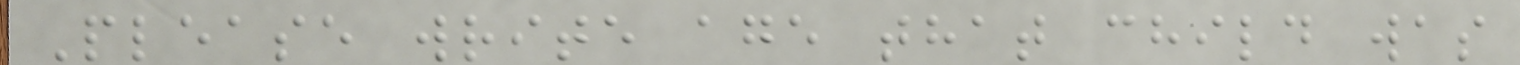Please write age that child was
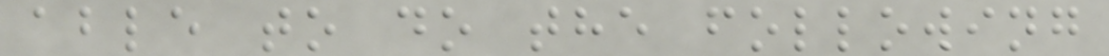able to do the following
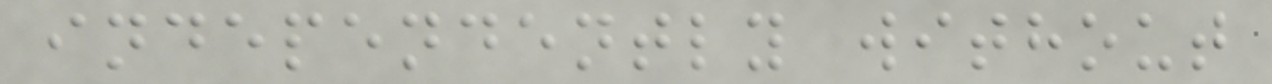independently without
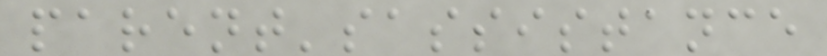parent'sassistance
